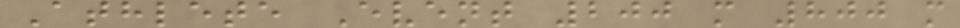Athlete Event 200 m 800 m
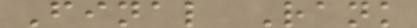Final Rank
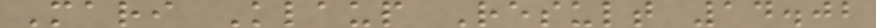Mari Klaup Result 14.02
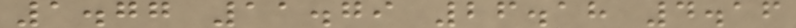1.77 11.79 26.18 4.16
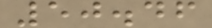50.46
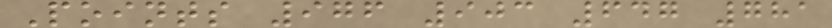Points 976 903 647 781
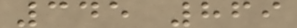345 869
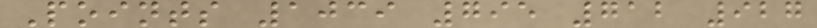Points 1039 795 712 927
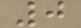0
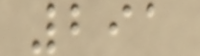291
